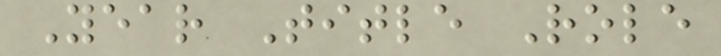Year Title Role
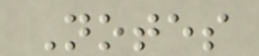Notes
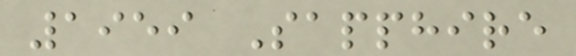1959 Sapphire
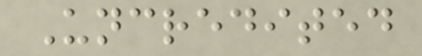Uncredited
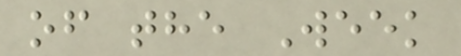of the Week
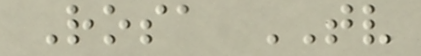Rosa TV
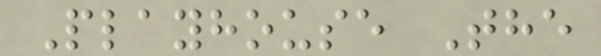Playhouse The
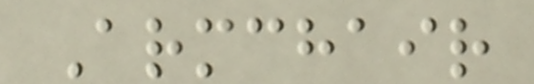Armchair
